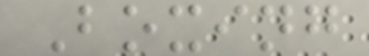Boxing
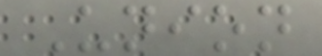Union
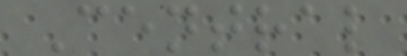Central
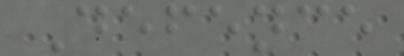Defence
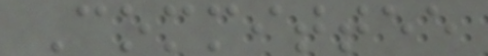Committee
